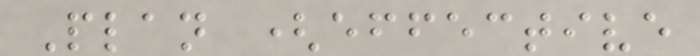Plan (effective
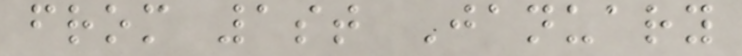from 1st January
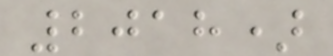2018)
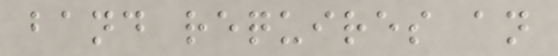band requires an
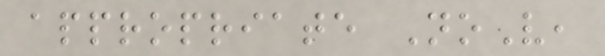appropriate NoV,
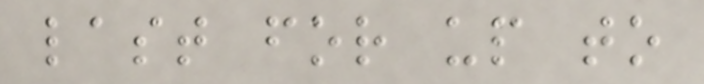last for up to
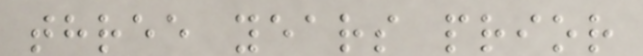three years prior
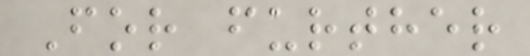For further
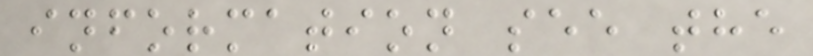information see the
